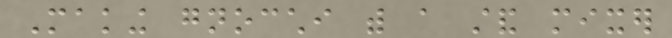Making gnocchi with a stand mixer
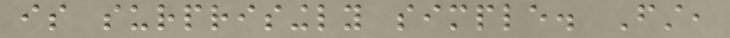is surprisingly simple. First,
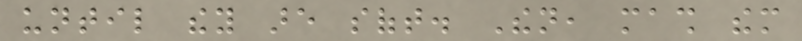until they are soft. Then, mash them
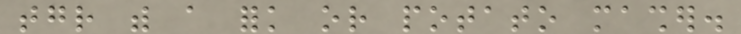together with a fork or potato masher.
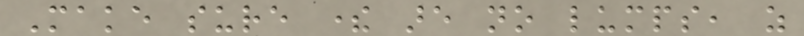Make sure there are no lumps, as
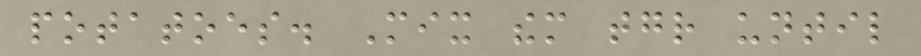potatoes. Mix them together until
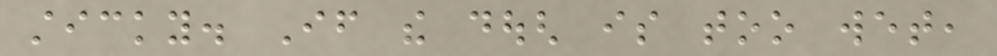sticky. If the dough is too wet,
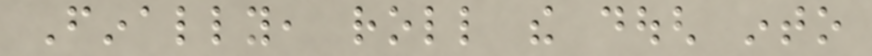Finally, roll the dough into
